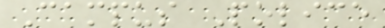Campus Police
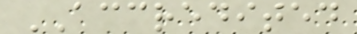ACCREDITED
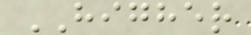HIGHER
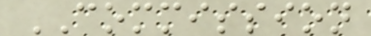COMMISSION
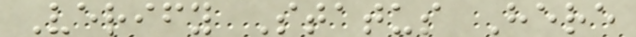Verify Status Here
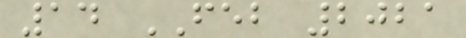14 FEB 2021
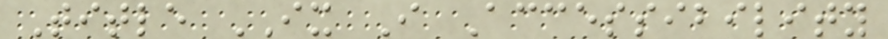Title IX I Accessibility
